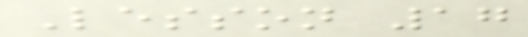Lesson 17
